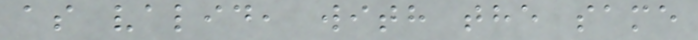as valid, with the same
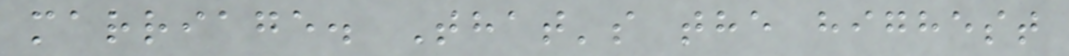marriage. That's the highest
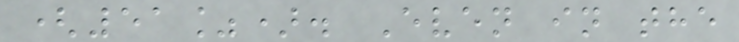(51%). Even in the
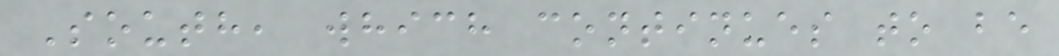South, which continues to be
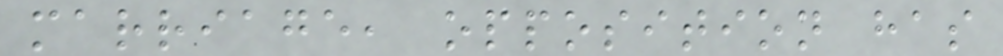marriage, opposition has
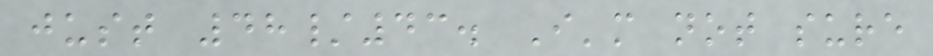just 48/43. I'm not sure
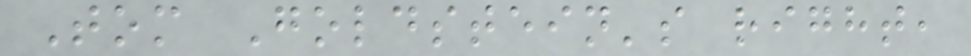Tom Goldstein's right,
